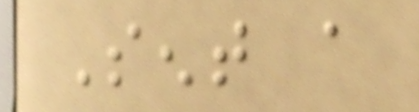Sent a
